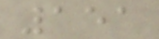151
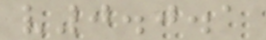v0.0.1
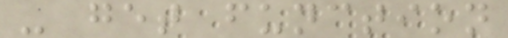- get function
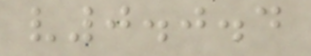v0.0.4
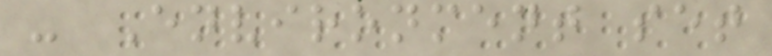- Environment set
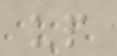up
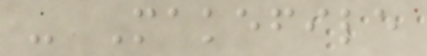- Makefile
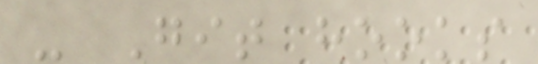- Git hooks
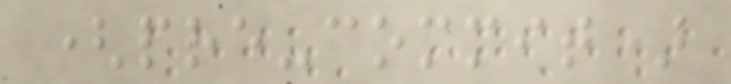(pre-commit)
